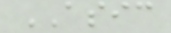ASIC
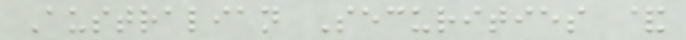Australian Securities &
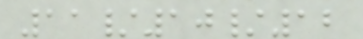11/10/12
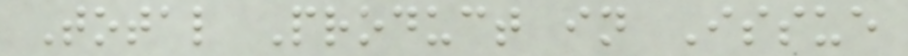Total Product in Issue
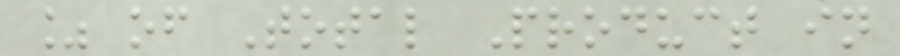% of Total Product in
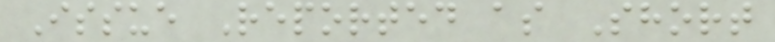Issue Reported as Short
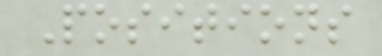Positions
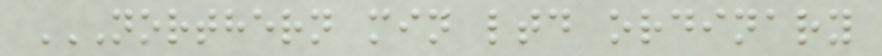NORTHERN MIN LTD ORDINARY
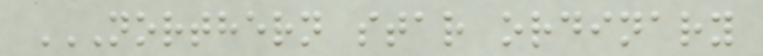NORTHERN STAR ORDINARY
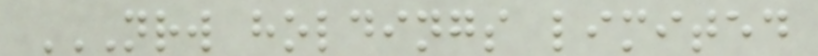NRW HOLDINGS LIMITED
